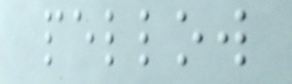pellow
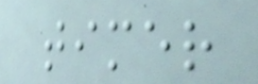timer
